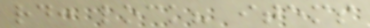rd: lock? items
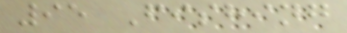95 Fishing
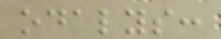odalys:
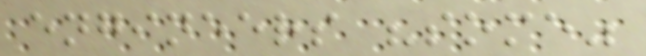engineers "some"
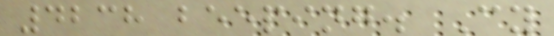4238 beeping. Cy
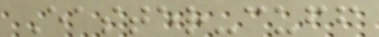Easter-cuff
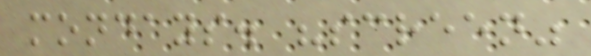mondays. "screen"
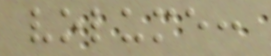volume:
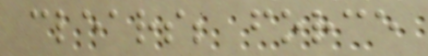clears; force
